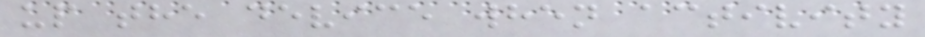up the device when activity
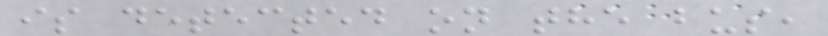is detected on the bus,
